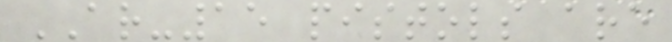AR-15 pistols are
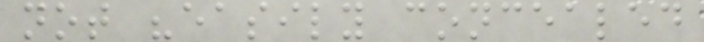not "easily concealed
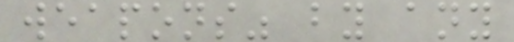weapons" by any
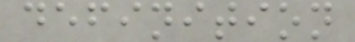definition
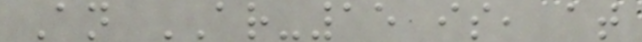An AR-15 is, at
